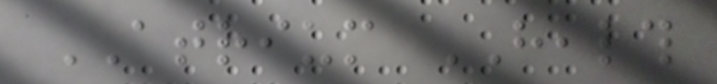ATRIUM HEALTH
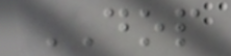DOP
